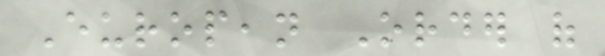European Order of
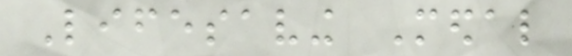Lifesaving Medal
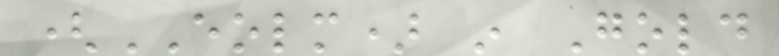(EOLM) in Gold
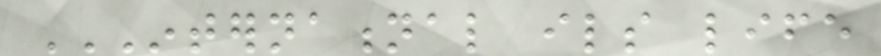INTERNATIONAL ILS LIFE
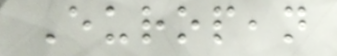European
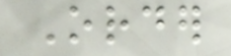Order
